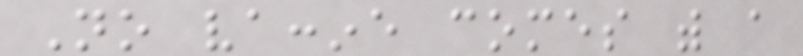No vaccine comes with a
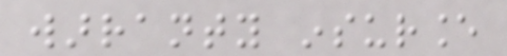warranty insurance
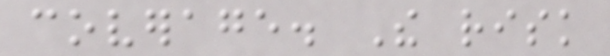coverage. The risk
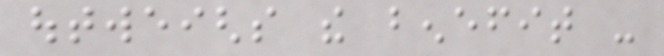outweighs the benefit -
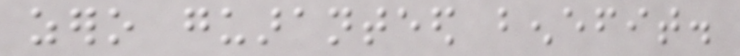zero guaranteed benefit.
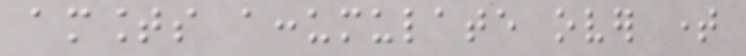amounts accumulate over time
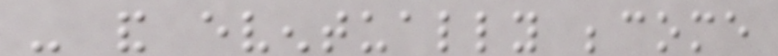- and eventually become
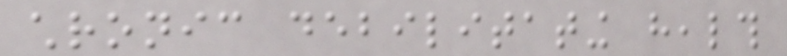chronic debilitating health
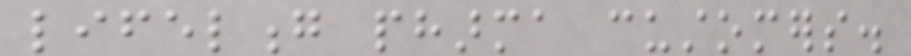lifelong pharma customers.
